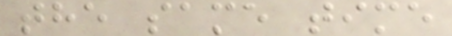the same time
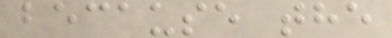because the
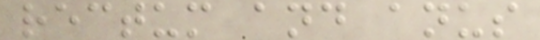rectum and anus
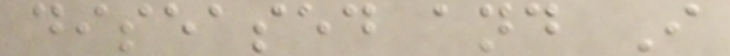diseased and I
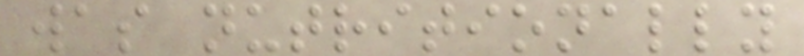was nutritionally
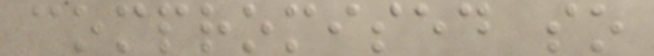compromised so
